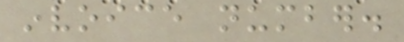invoice number.
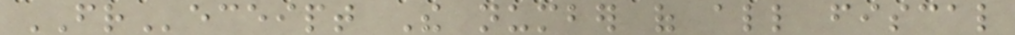FReceipt The number of all fiscal
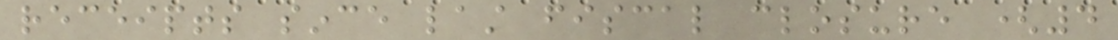receipts since last fiscal closure (4
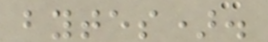bytes).
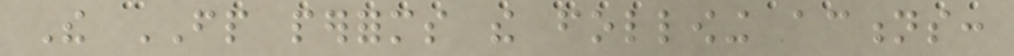The FP performs the following actions:
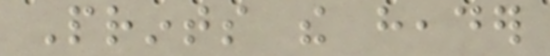Prints the header
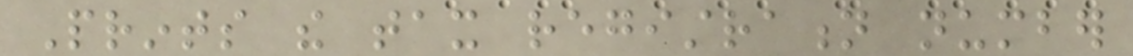Prints the tax registration number
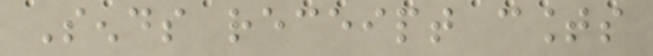Sends receipt counts
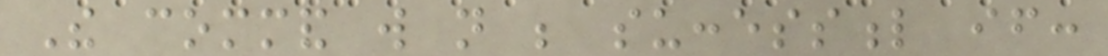The command will not be successful if:
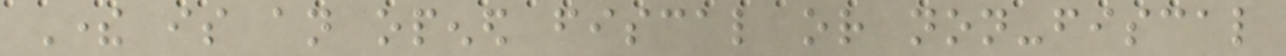There is an opened fiscal or non-fiscal
